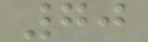70
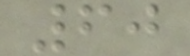60
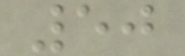50
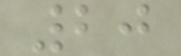20
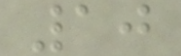10
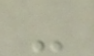-
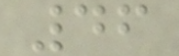46
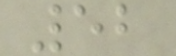52
